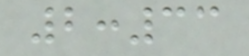2:33
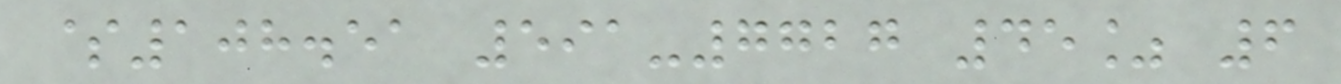$108.51 591-7727 45% 6
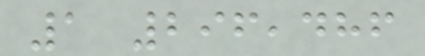1 296,486
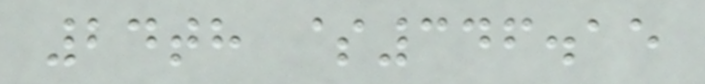24th $346.15
